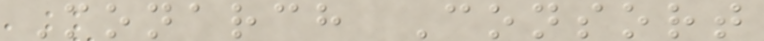Monarch Consort
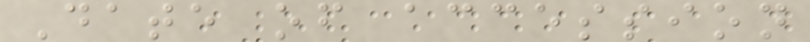Date of accession
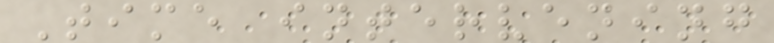Time intervening
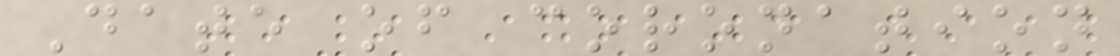Date of coronation
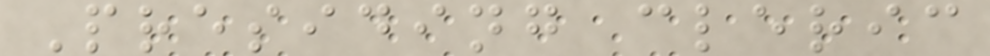Presiding cleric
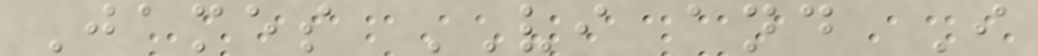James VI and I
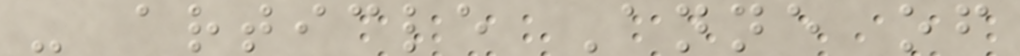- article Anne of
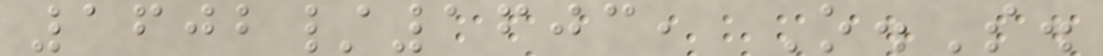1602/1603, O.S.
